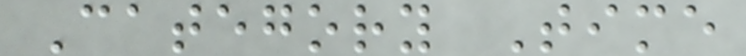Category Time
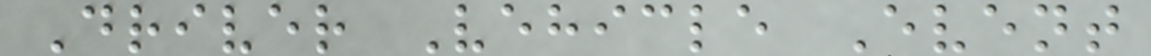Driver Vehicle Event
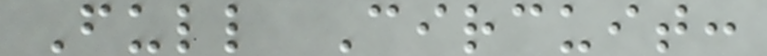Full Circuit:
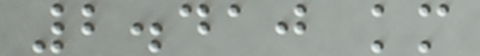2.410 km
